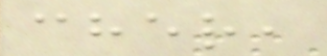cher,
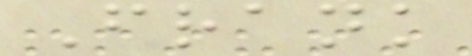Frank
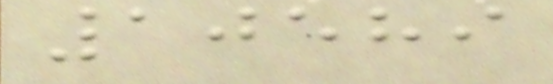10589
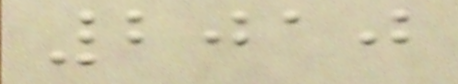2010
